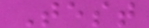Test
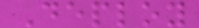Deploy
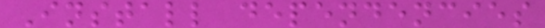Install dependencies
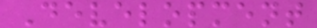Development
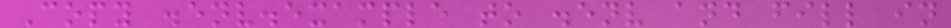Copy .env.example to .env and fill in
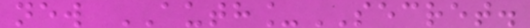new AUTH_SECRET.
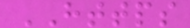HTTPS
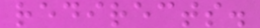redirects.
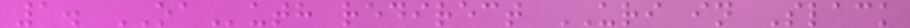1. OAuth redirect URI in Slack
